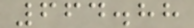664.88
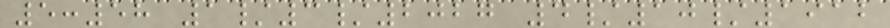5:58 1/3/2027 4/10/1912
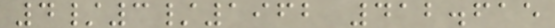4/3/1962 412.615
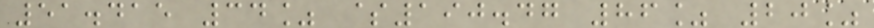51.415 34% $190.47 86% 20%
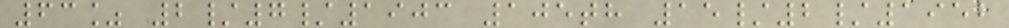63% 2/7/1903 105th 15/2/1952
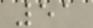51
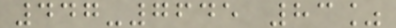447-7645 83%
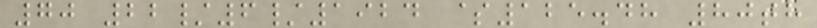70 22/6/1924 $125.48 80th
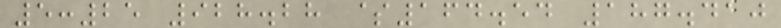5:25 928.28 $164.54 187.410
